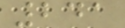241
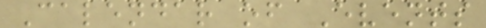Calendar of Events
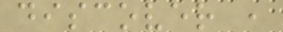discover ,
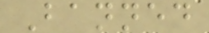Banned
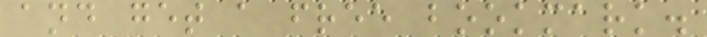and get a free bookmark.
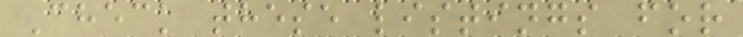Check these listings for
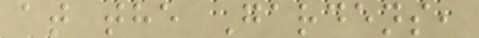at the Gardens,
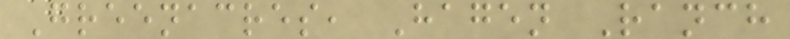Greenacres, Hagen Ranch
